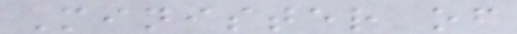Minister of
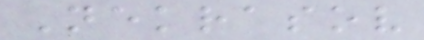Nekrasov
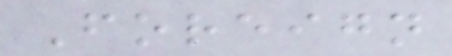Foreign
